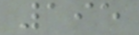195
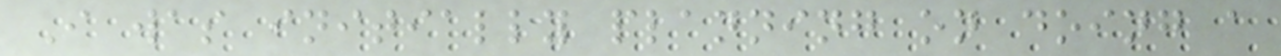I was initially planning on doing a
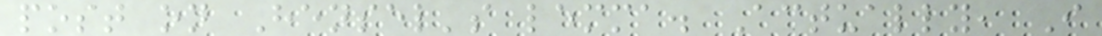post on Hensel's lemma. Actually, I
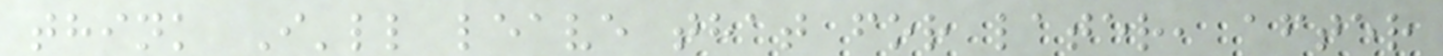think I'll leave that for later, after
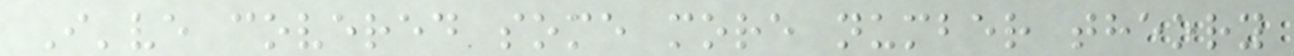I've covered some more number theory
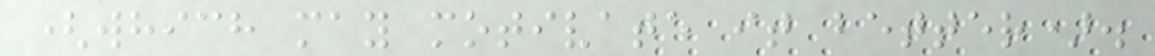(which may motivate it better).
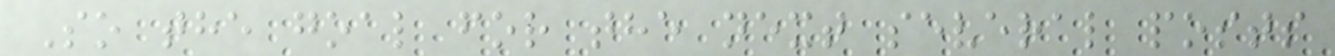So the goal for the next several posts
